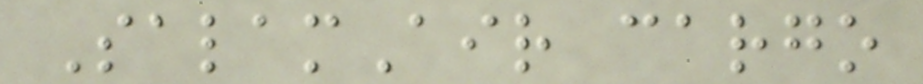SalamAir cargo
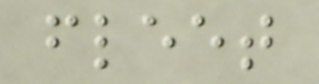fleet
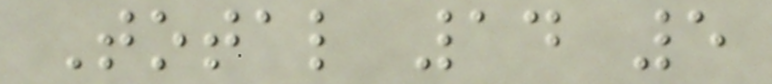Total 14 5
